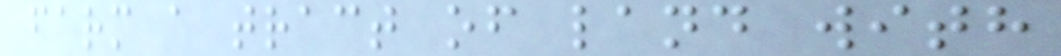farm a tract of land with
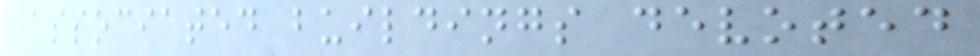associated buildings devoted
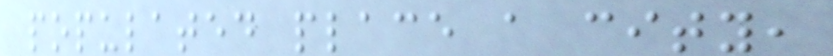populated place a city,
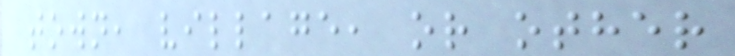town, village, or other
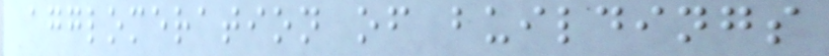agglomeration of buildings
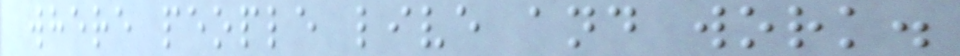where people live and work.
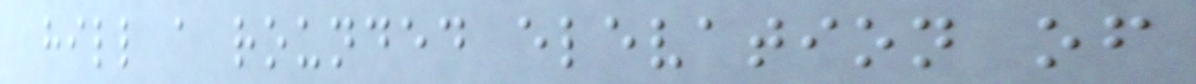hill a rounded elevation of
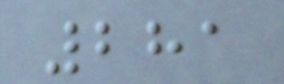281
